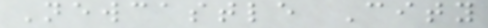Newcastle City
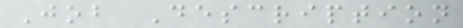Job Description
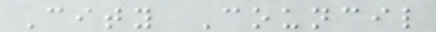City Council
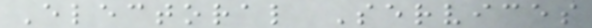Electoral Services
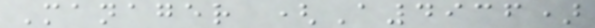Manager (A4936)
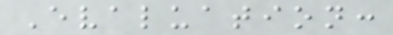Evaluation:
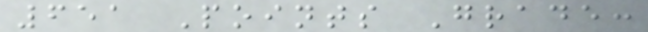651 Points Grade:
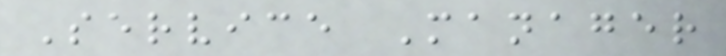Service Manager
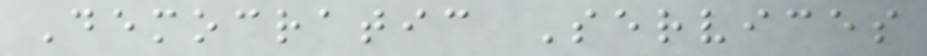Democratic Services
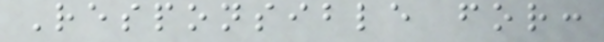Responsible for:
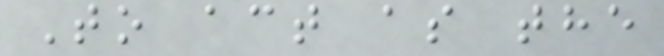To act as the
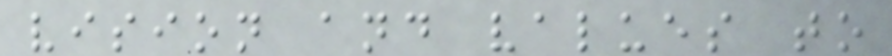vision and values to
